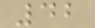42
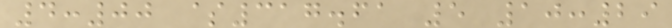4:00 $317.61 5 10:29
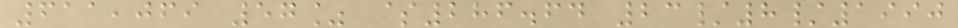611,069 57% $286.64 23/8/1990
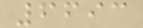6693
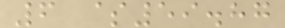6 $59.87
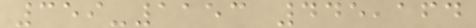359-1153 445,164
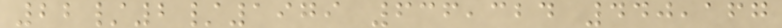22/2/1979 636,324 440,167
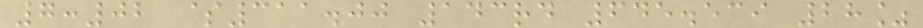7:02 $311.00 143rd 645.539 28%
